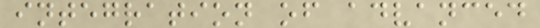integration of advanced
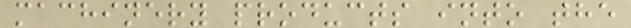machinery products into the
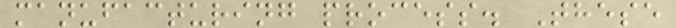manufacturing process. These
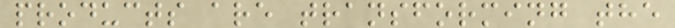products are transforming the
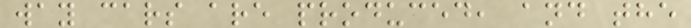way cars are produced, and the
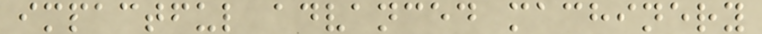impactful advanced machinery
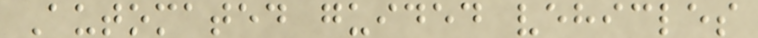Automated guided vehicles
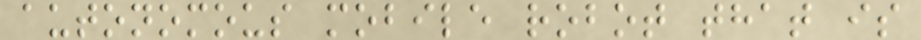autonomous mobile robot that is
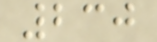230
